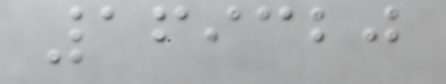169320
